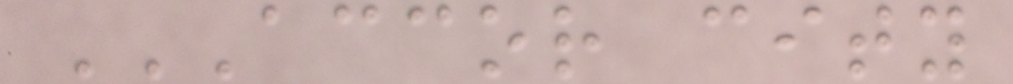ACCOR CITY
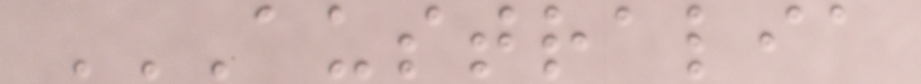AUSTRALIA
